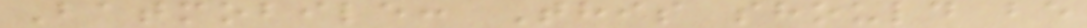Batmobile: This should be
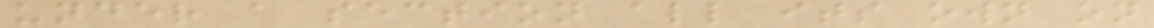under a section all its own on
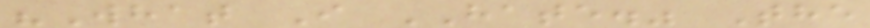"What I HATE." The
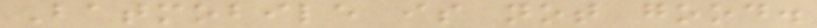Batmobile is not good.
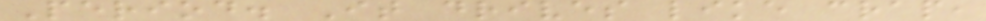Period. It drives like crap,
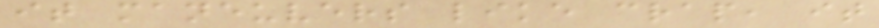it maneuvers like crap, it
